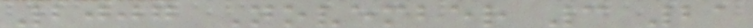2007 November 3 21
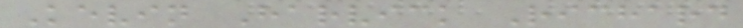Kevin Harvick Richard
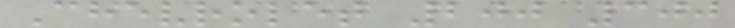Chevrolet 200 300
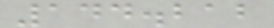144.212
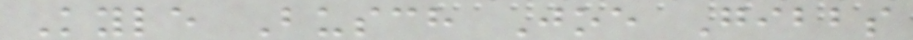Kyle Busch Joe Gibbs
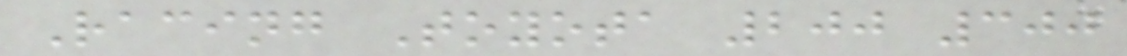Racing Toyota 200 300
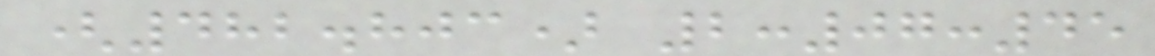(482.803) 2:07:45
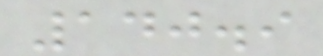140.9
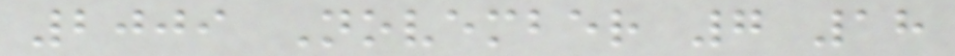2009 November 7 18
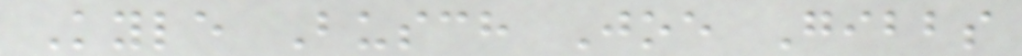Kyle Busch Joe Gibbs
